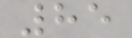85
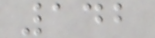142
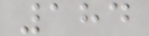184
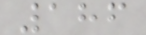186
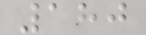180
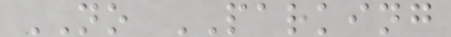NO PARKING
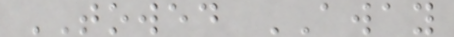TOWED AWAY
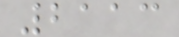2113
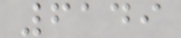6149
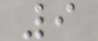9
